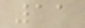11
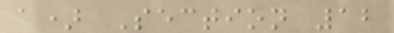a) Section 12
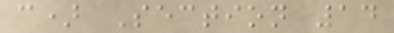c) Section 14
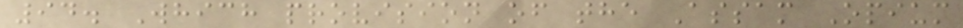94. Which provision of the Assam Opium
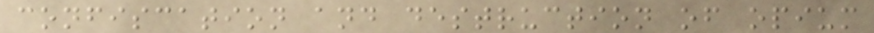confiscation and destruction of opium
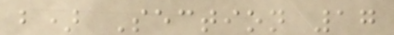b) Section 17
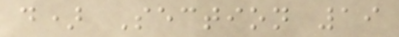d) Section 19
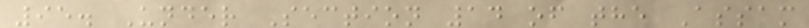95. Under Section 14 of the Assam
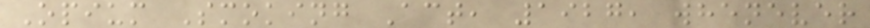Opium Smoking Act, 1927, whenever
